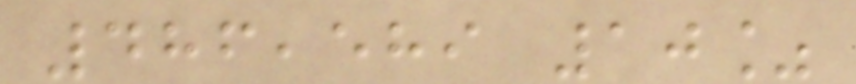486,589 10%
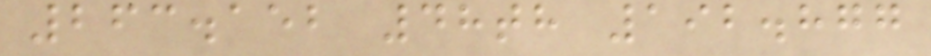263.152 48th 192.877
